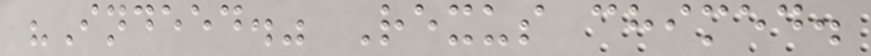"Indeed." Rexus chimed.
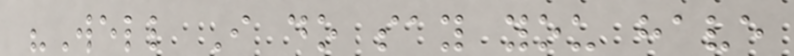"Well I do say you have
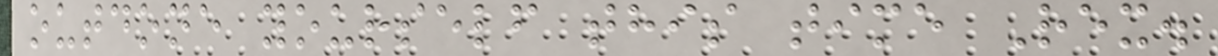outdone yourself this time Rex.
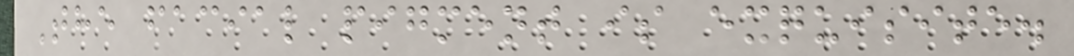The facial pigment is exquisite.
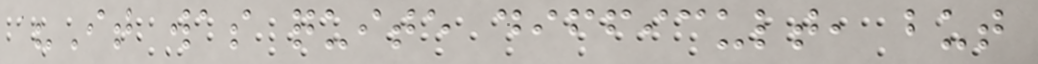"It was quite difficult, but
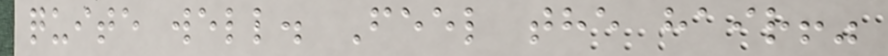quite well. Feel the hair!"
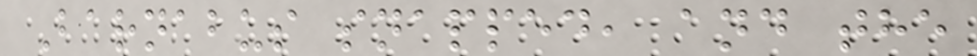Barnabus snapped, and the
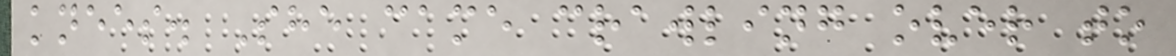knees. She came crawling over to
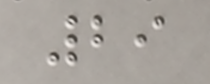29
